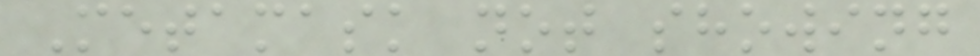Metamask not showing
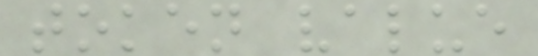token value
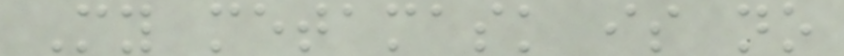My metamask is no
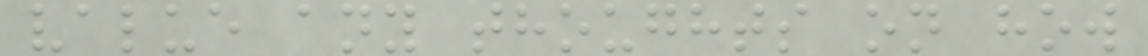value any thoughts on how
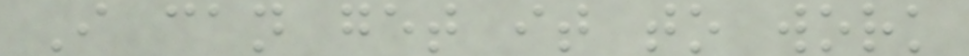I can get it to work
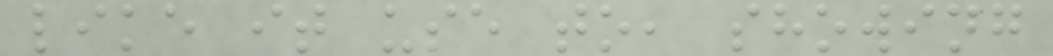like it use to, showing
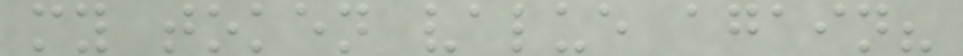my token value again?
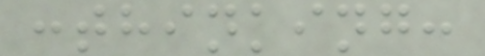:thinking:
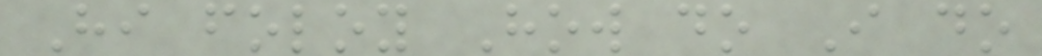Hi foloy How do I do
